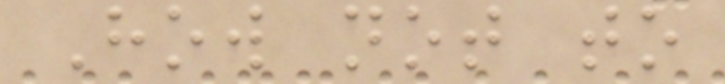How not to
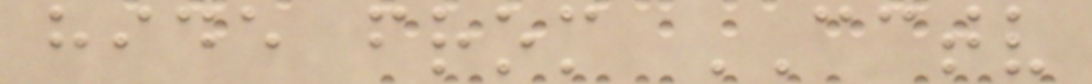hide from CCTV
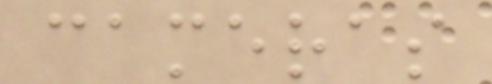cameras
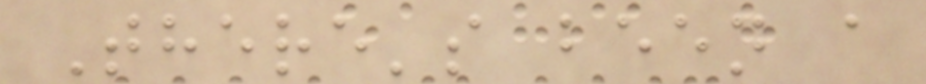There's been a
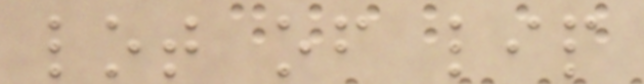lot of lip
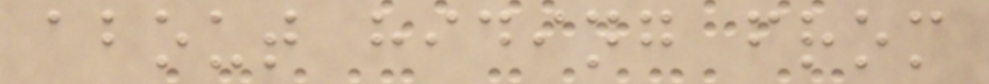about hiding from
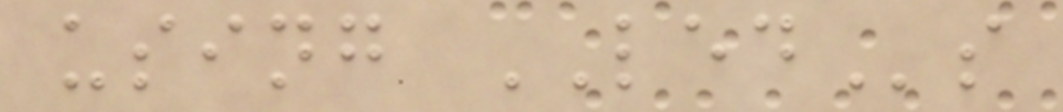using LEDs
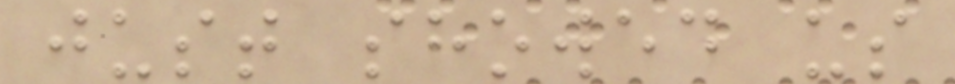just showed us
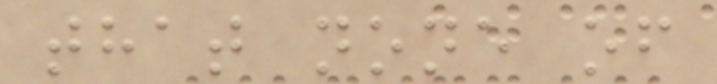that none of
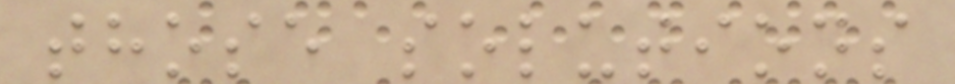those solutions
